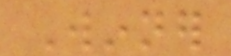Winner
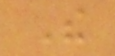The
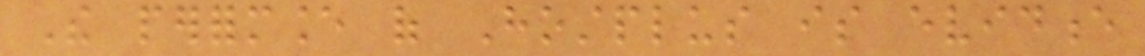The performance of Hostplus is evidence
